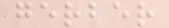gerber
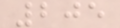205
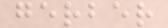gerber
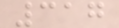317
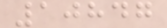10847
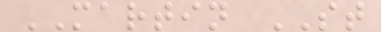MARTIN ST
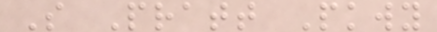S Pratt Pkwy
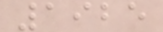1925
